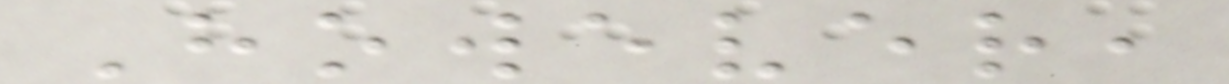However,
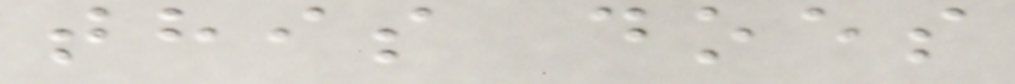this does
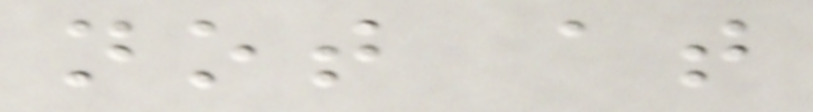not at
